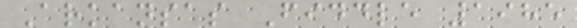Arkansas Fiddle 1985
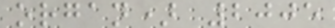organ) 2005
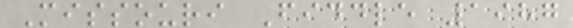Missouri Fiddle 1987
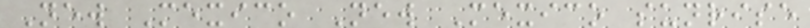New Mexico New Mexico sunrise
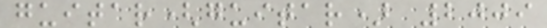guitar(guitar) 2009
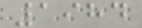1984
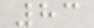83
